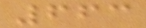663
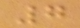7
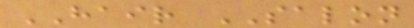HAIR SALON
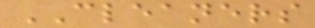CLEANERS
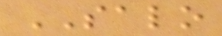SALO
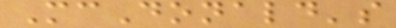McDonald's
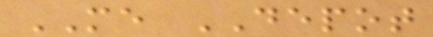ME DEPOT
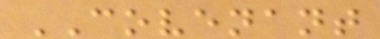COVENANT
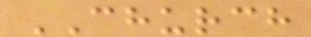CHURCH
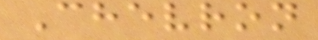Chevron
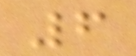6
